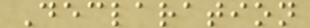Declaration
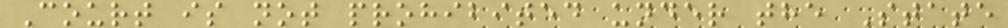Court is not prohibited under the State
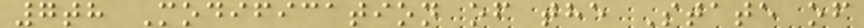7th Modification of the State of
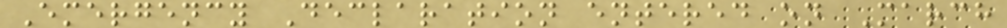Emergency Declaration entered on March
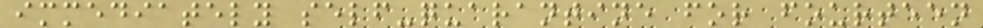immediately self-quarantine for fourteen
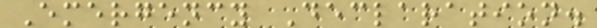Emergency Declaration.
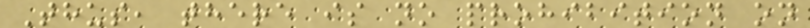Thus, there is no prohibition on
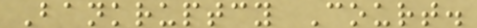Bankruptcy Court.
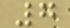7
